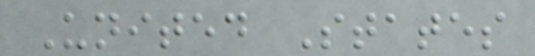United States
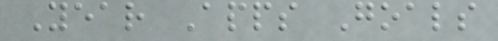Year Apps Goals
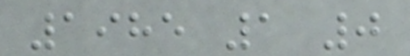1985 1 0
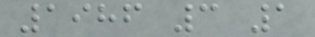1986 3 1
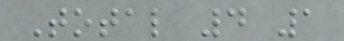Total 4 1
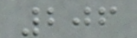206
